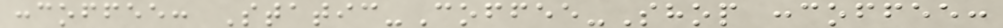:coffee: Static-Coffee-Shop :coffee:
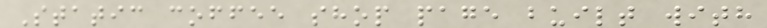Static coffee shop page built with
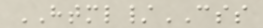HTML/CSS
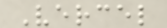Vercel
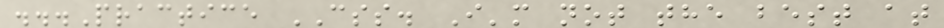...Practice CSS. I'm not the best at
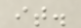it.
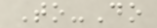To-Do
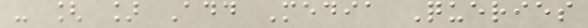- [ ] Add Media Queries
